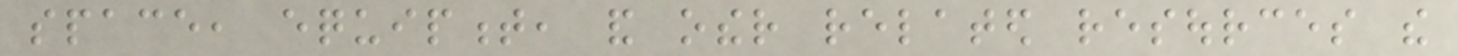space, equipment, and other related resources the
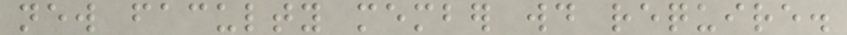new faculty member would require.
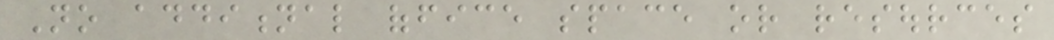No additional office space or resources
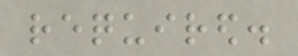required.
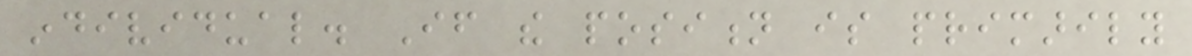individual. If the position is primarily
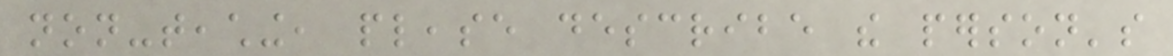non-teaching, please describe the person's
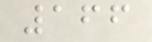166
